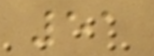51
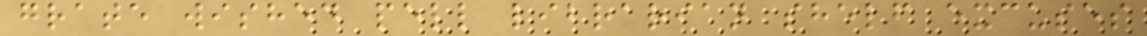grate wished pell librarian shelf excuses
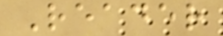Reader
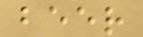beer
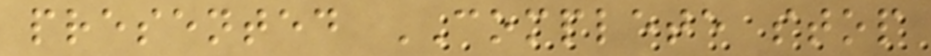presented COMPLETE stop
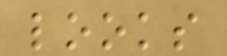looks
